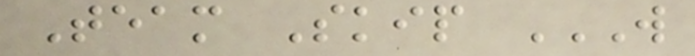Team Skip W
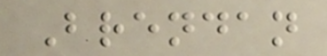Brendan
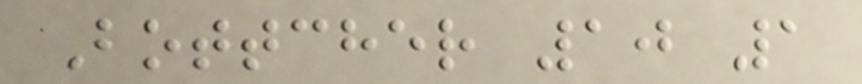Bottcher 10 1
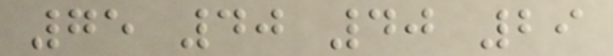75 40 40 29
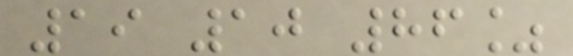19 10 86%
